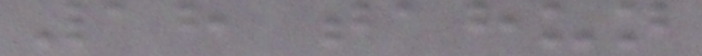18 tahun
